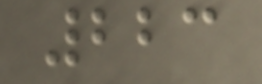223
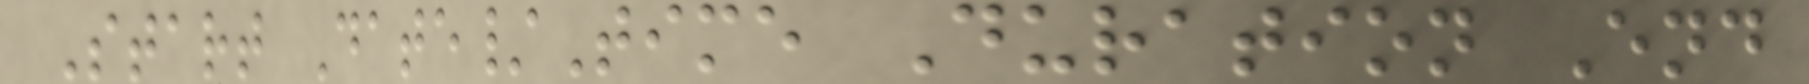Start Date/Time Duration End
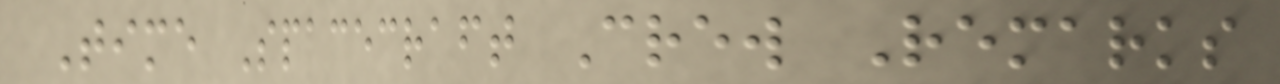Time Spacecraft Crew Remarks
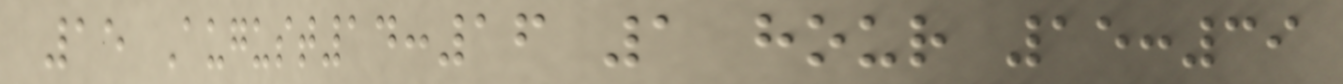15 August14:16 1 hour 15:39
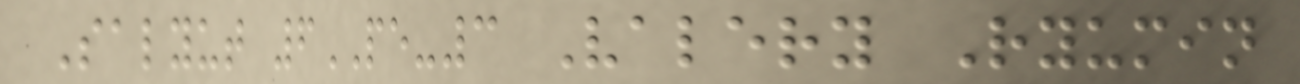Salyut 6PE-3 Valery Ryumin
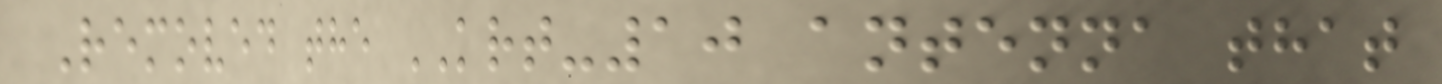Removed the KRT-10 antenna that
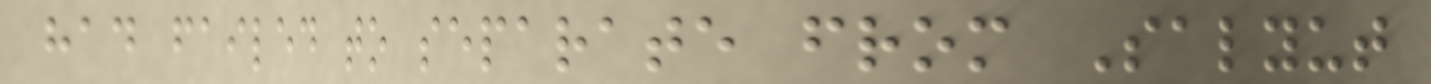had failed to separate from Salyut
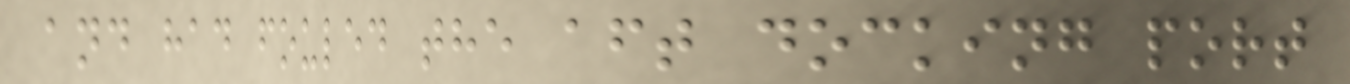and had fouled the aft docking port
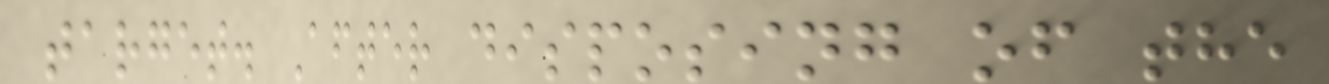target. After disposing of the
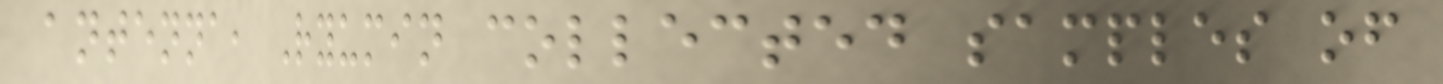antenna, Ryumin collected samples of
